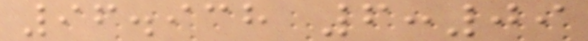96.938 6:09
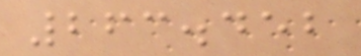263.452
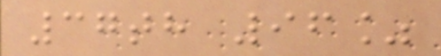37th 96%
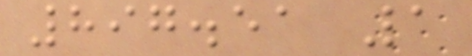897.51 1
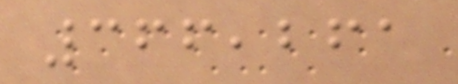366,261
